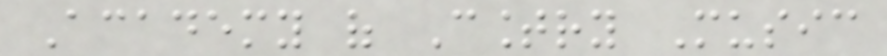Academy of Country Music
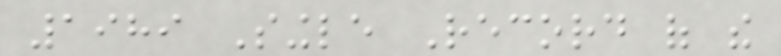1989 Single Record of the
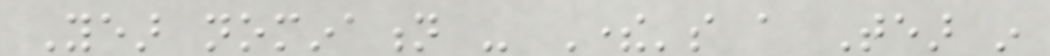Year nomination - There's a Tear in
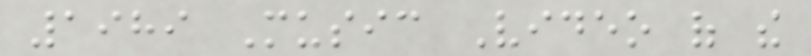1989 Music Video of the
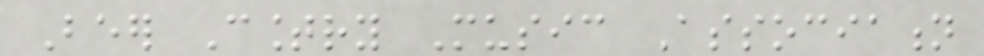Beer Country Music Association
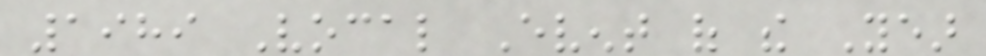1989 Vocal Event of the Year
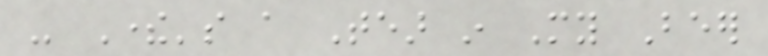- There's a Tear in My Beer
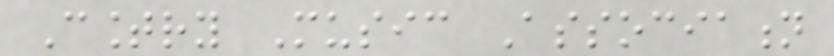Country Music Association
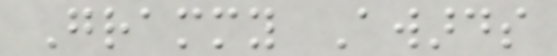Grammy Awards
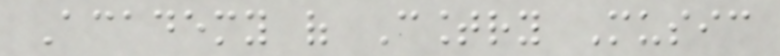Academy of Country Music
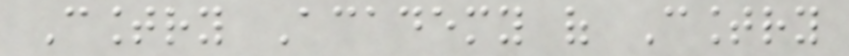Country Academy of Country
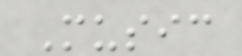Music
